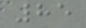85
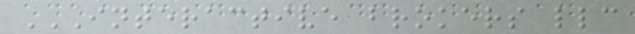INTERACTIVE BROKERS LLC
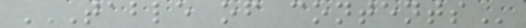TABLE OF CONTENTS
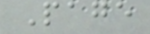Page
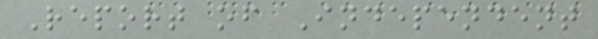Report of Independent
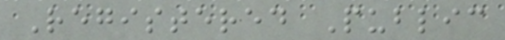Registered Public
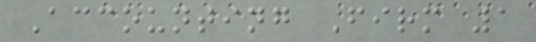Accounting Firm 1
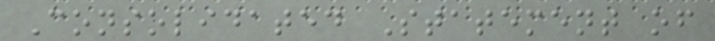Consolidated Statement of
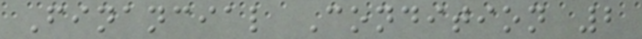Financial Condition 2
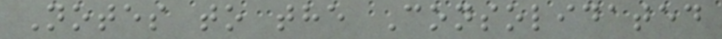Notes to the Consolidated
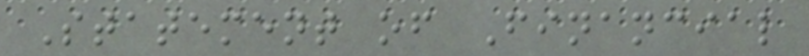Statement of Financial
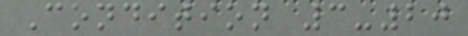Condition 3-20
